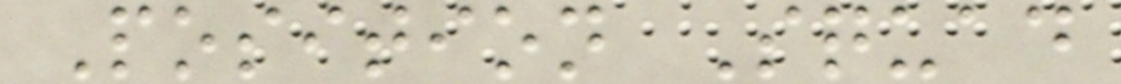Position Squad
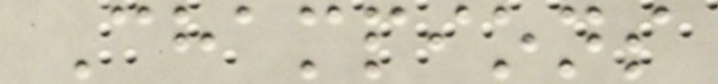Champions
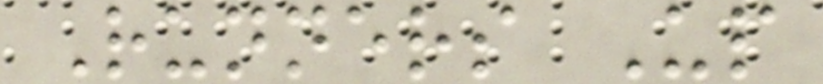Runners Up
